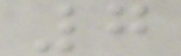7
